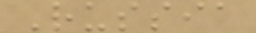Russia
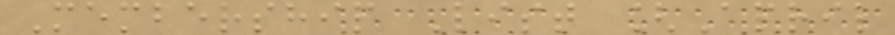Membership List [April
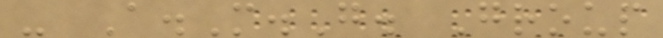- A.M.G. Group
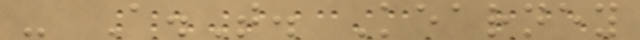- A.T. Kearney
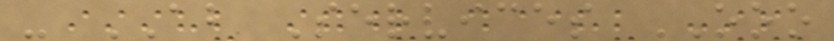- AB Services OOO
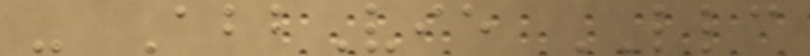- AbbVie LLC
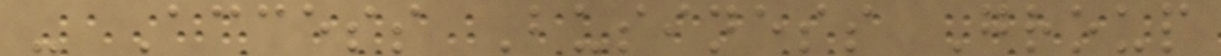- Access Business Group
